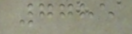7785
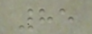85
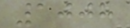1008
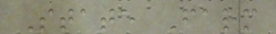State Farm
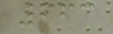663
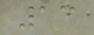13
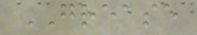GREASE
